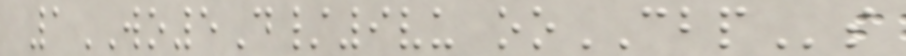1WO5D/9vu ooCBPs
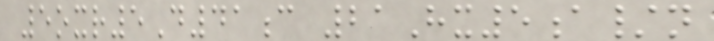5oxr5D41c 21Hx5a/n
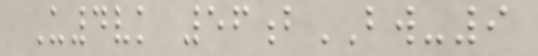U4vk 56bBW-9
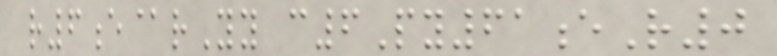r6e@rYy c6Py61eR0
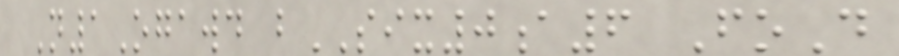N1Ogawd bSIX0a6 FoD
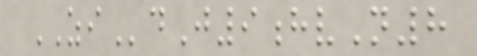ZIdJ9hvN8
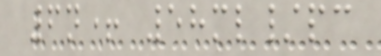6n+ 58ml/pc
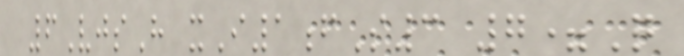6VjsH xI1fS3 7=Q
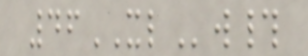46XLw#
